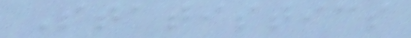Statistics
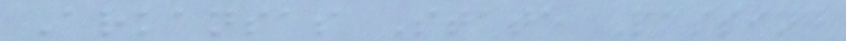Arkansas State Passing
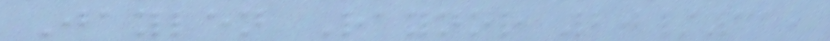Jaylen Raynor 20/31,
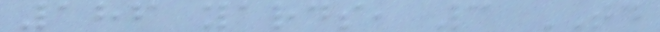186 yards, 3 TD
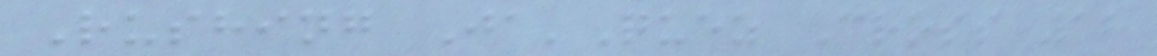Rushing Ja'Quez Cross 18
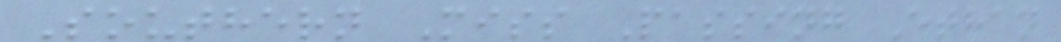Southern Miss Passing Ethan
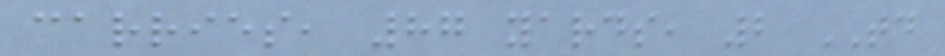carries, 87 yards, 2 TD
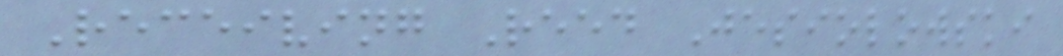Receiving Reed Jesiolowski
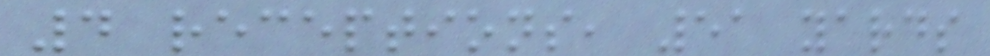4 receptions, 51 yards
